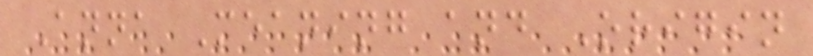Anna Meaning and Origin
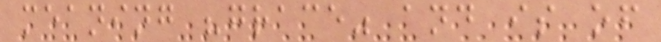meaning "grace" and is of
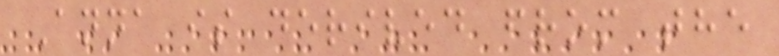Anna is derived from the
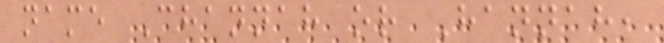name Channah or Hannah,
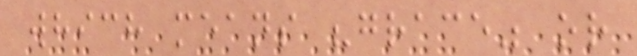which means "grace" or
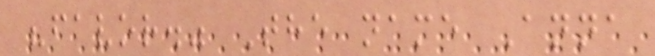"favor." The name Anna
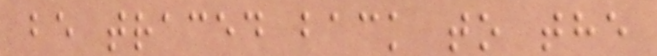be traced back to the
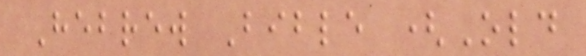Hebrew Bible (Old
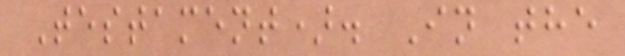Testament). In the
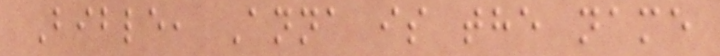Bible, Anna is the name
